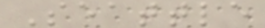Seattle
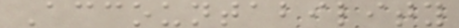Accountability
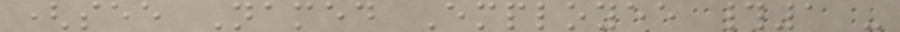(see Named Employee #1 -
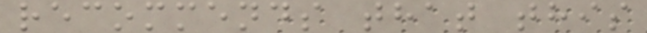recommends that this
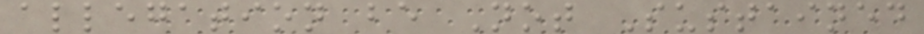allegation be Not Sustained
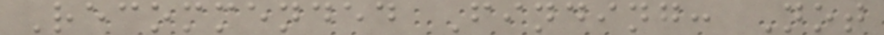Recommended Finding: Not
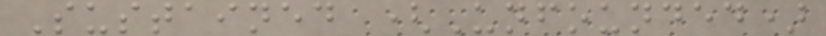Sustained (Unfounded)
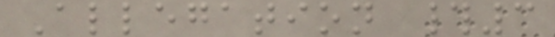Allegation #3
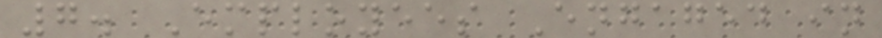7. Employees Engaged in
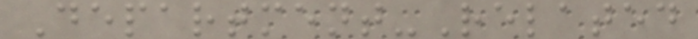Department-Related
